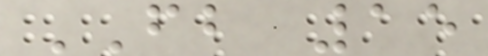FB 15
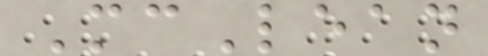McLean
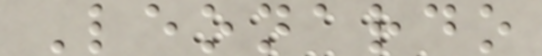Leonardo
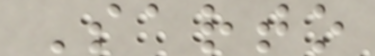Sarto
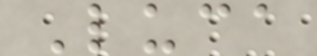Luca
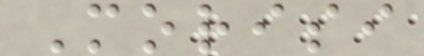Morisi
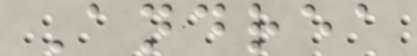Andrea
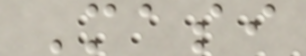Masi
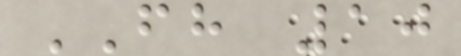FH 10
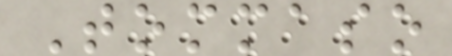Tommaso
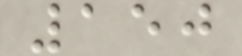150
